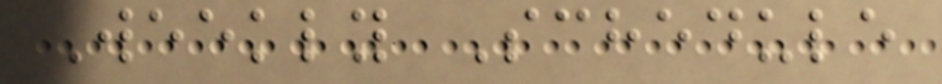Weekly Schedule
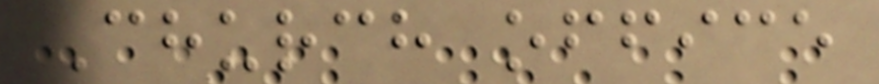Church office
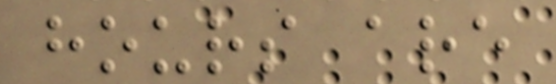hours are
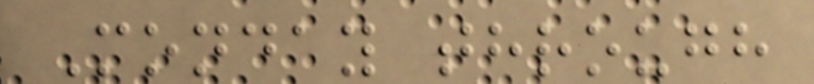Monday through
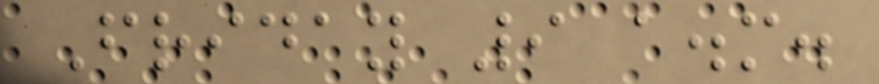Friday 9 a.m.
